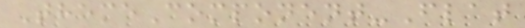ThemeComponent-Flat
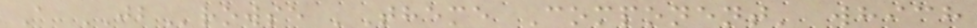A JBrowse 'Theme Component' which
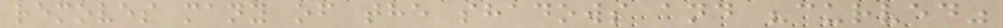removes many of the shadows and "curved"
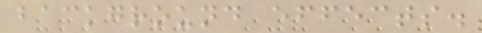background effects.
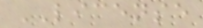LICENSE
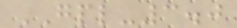GPL-3.0
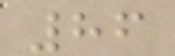86
